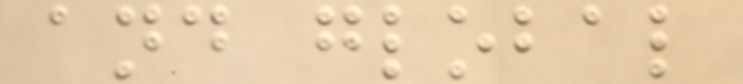and global
